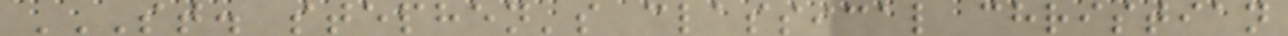ST. STEPHEN'S CLASSICAL CHRISTIAN
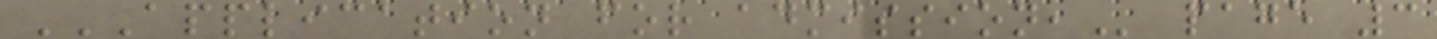APPLICATION FOR ADMISSION, page 3
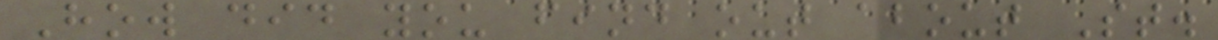How did you find out about St.
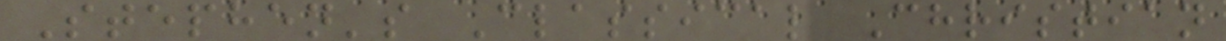Stephen's Classical Christian
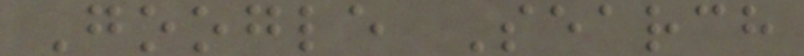Google Search
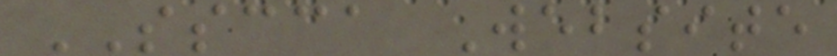SSCCA Website
